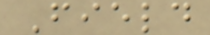Field
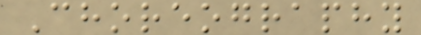Choreography
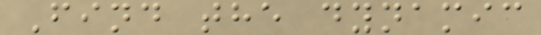Find the dynamic
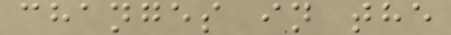changes in the
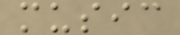music
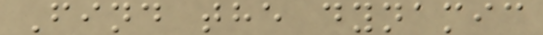Find the dynamic
